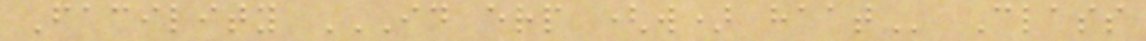Facility ID ERP (W) HAAT Class
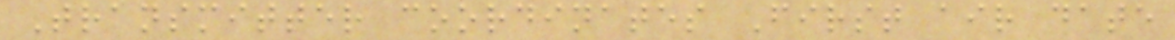Transmitter coordinates First air date
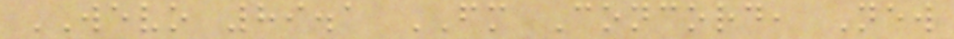WEVO 89.1 FM Concord, New
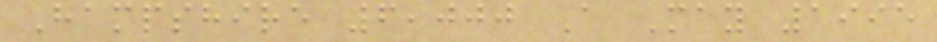Hampshire 6,000 A May 1995
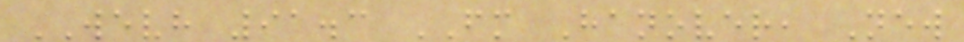WEVH 91.3 FM Hanover, New
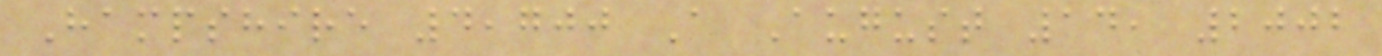Hampshire 4,700 A August 14, 2002
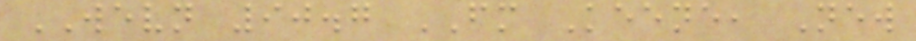WEVN 90.7 FM Keene, New
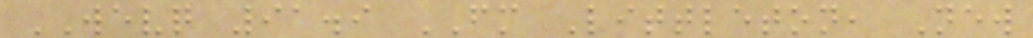WEVQ 91.9 FM Littleton, New
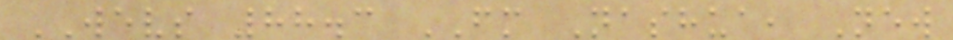WEVS 88.3 FM Nashua, New
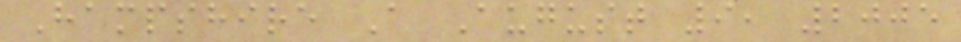Hampshire A August 9, 2005
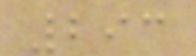293
